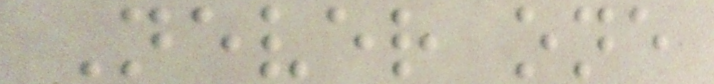Never one
